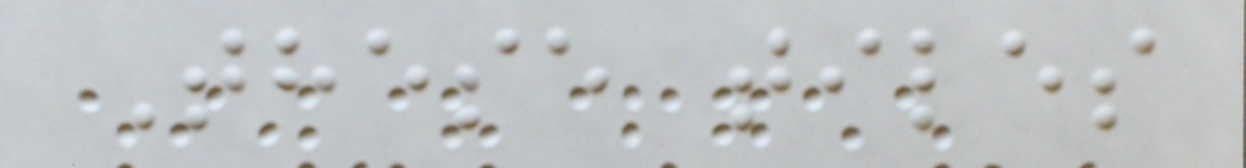These tiles
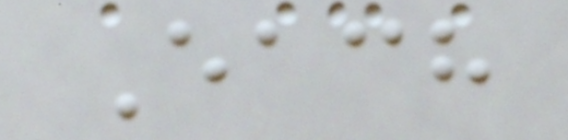Each
